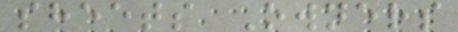sheets Owners
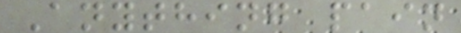Anything pain
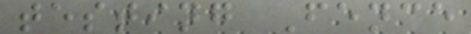testing Fence
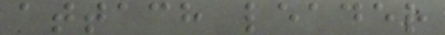attach leader
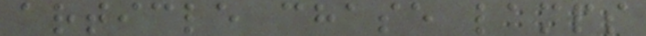article chase lamps
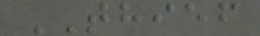THIEF
